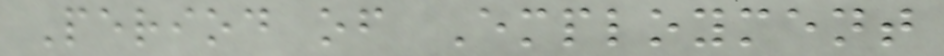Period of Employment
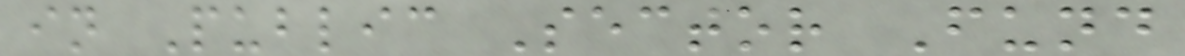in Public Sector Fund
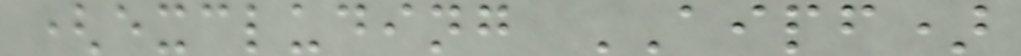(excluding AIPF)
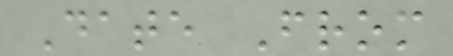Date From
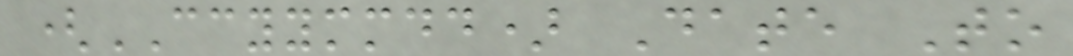(CCYYMMDD) Date To
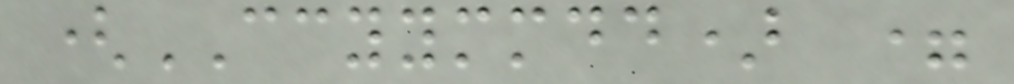(CCYYMMDD) =
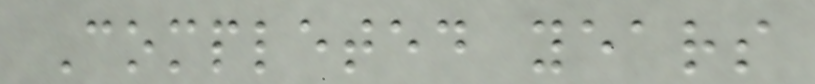Completed years
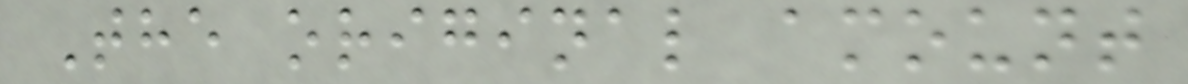The original amount
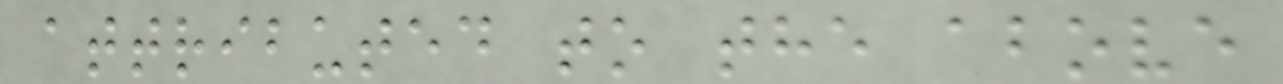attributed to the above
